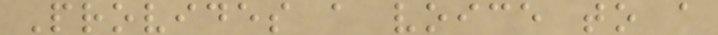Provides a voice to a
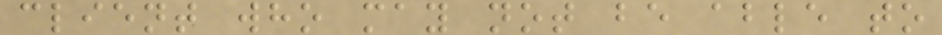client who may not be able to
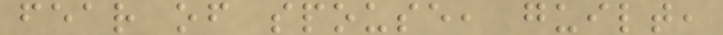fear of spouse, guilt,
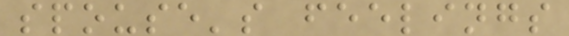spouse's feelings
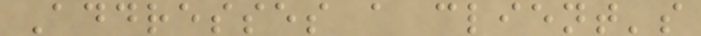Addresses a client's
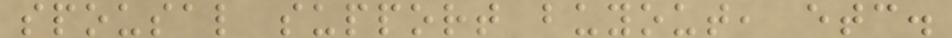spousal support buyout, etc.
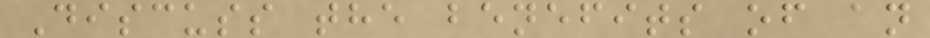Discuss the benefits of an
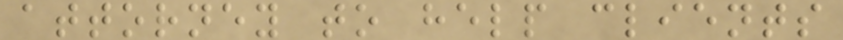attorney to help clients
